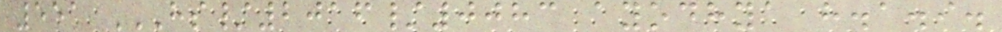551 HS/2016/0083 AYODHYA H.A.I.
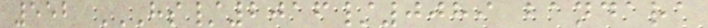552 HS/2016/0089 BANDARA
